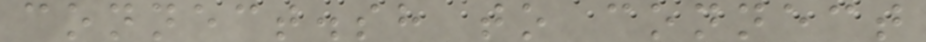connect.sh to connect
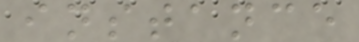instance
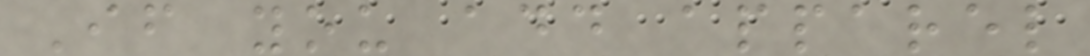If you add apparel
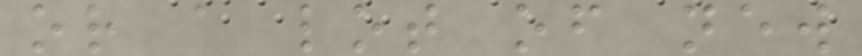or a lot of new
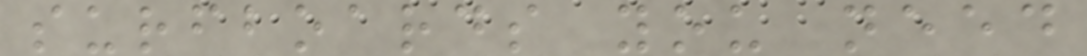surfboards you need
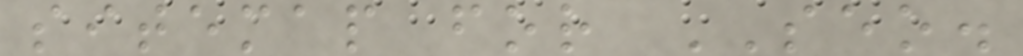sitemap for SEO.
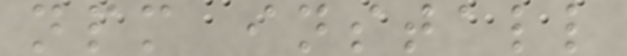npm install
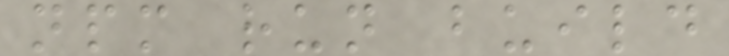npm run build
